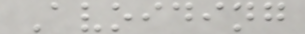Avoiding
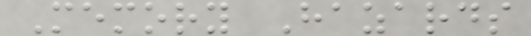Memory Hazards
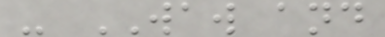- WAW and
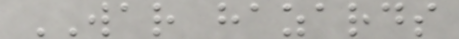WAR hazards
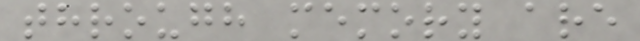through memory are
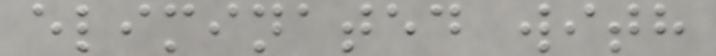eliminated with
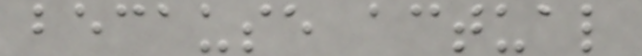because actual
